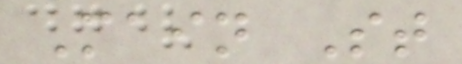Main St
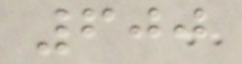600
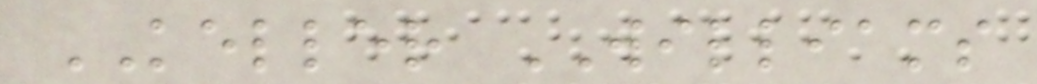KELLER WILLIAMS
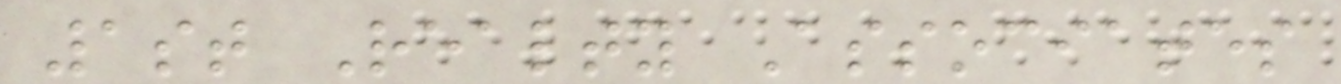1st Realty Associates
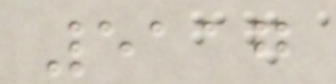5117
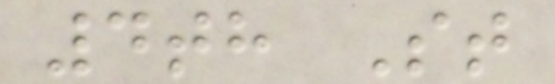4th St
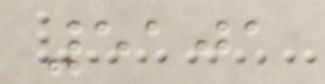5101
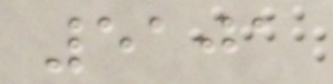5101
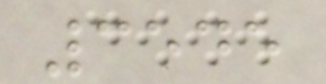3545
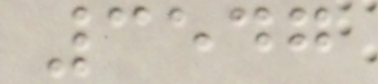3547
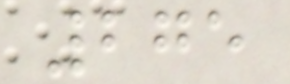275
